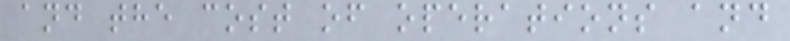and the cost of operations and
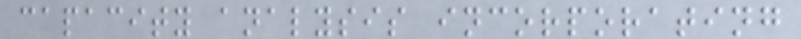capacity analysis incorporating
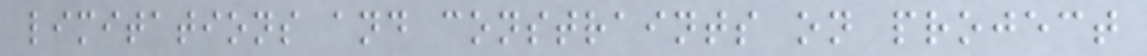limitations and constraints on project
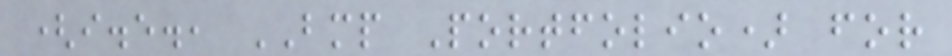(i.e., BMP Portfolio) for
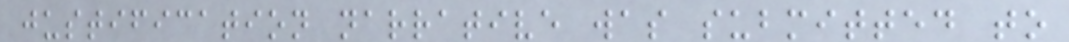justification narrative was submitted to
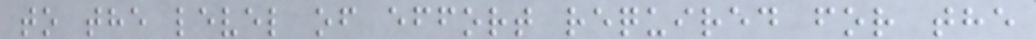to the level of effort required for the
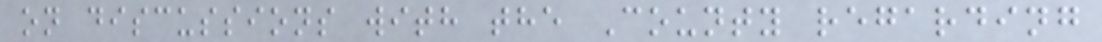on discussions with the County regarding
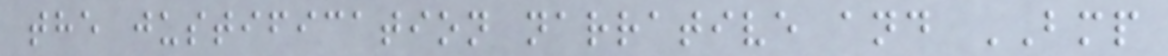the justification narrative and BMP
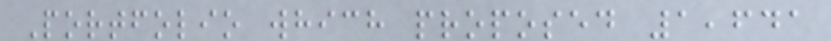Portfolio which proposed 1,641
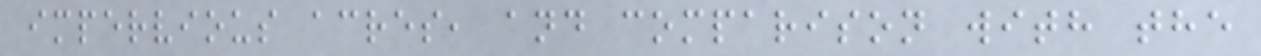impervious acres, and comparison with the
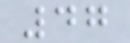47
